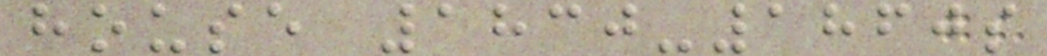house 1830-1860s
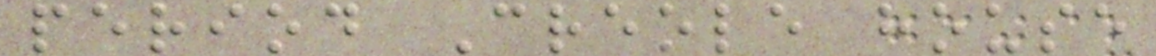period Creole house
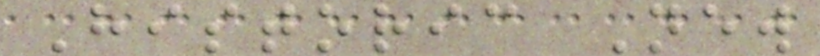Historic New
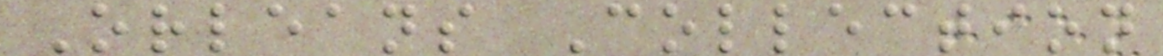Orleans Collection
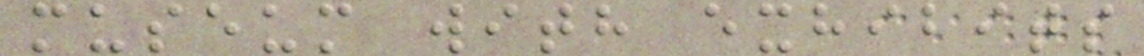museum with exhibits
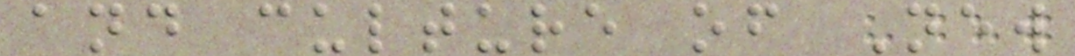and culture of New
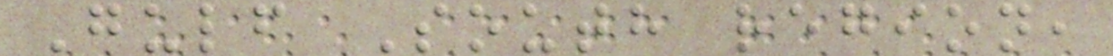Gulf South region,
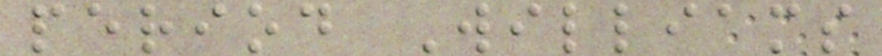period Williams
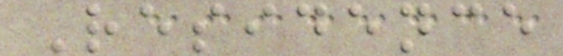Residence
